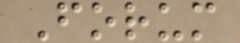Forum
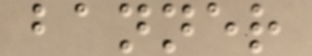banner
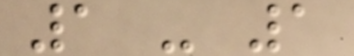1 - 1
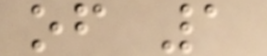of 1
